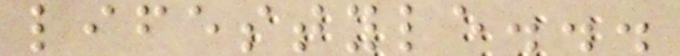lifestyle...
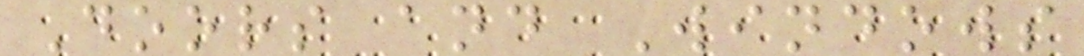Doors and Windows
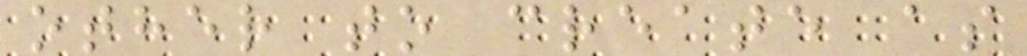other to create as
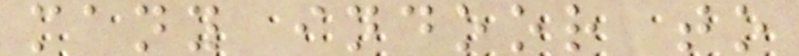many indoor to
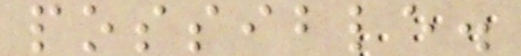possible.
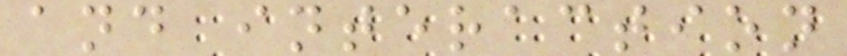and interaction
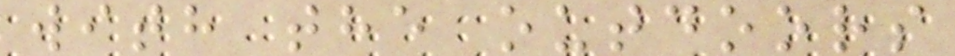with the outdoors
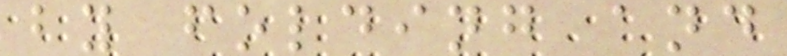by folding and
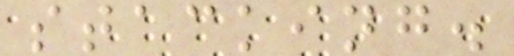stacking.
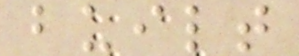built
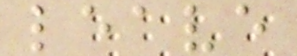leave
